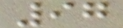97
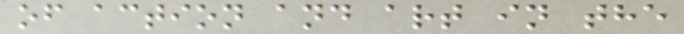of action and art in the
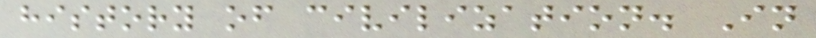history of civilization. In
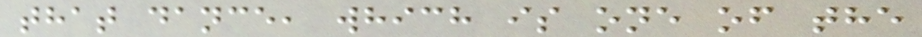that dance, which is one of the
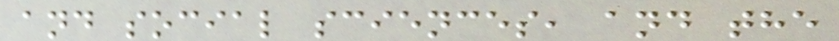and social sciences, and the
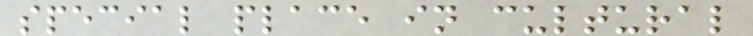special place in cultural
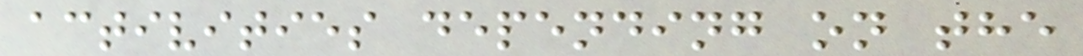activities depending on the
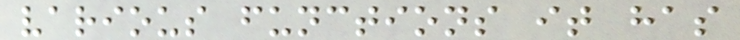various functions it has
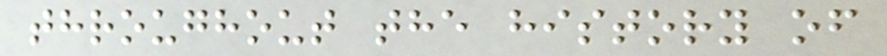throughout the history of
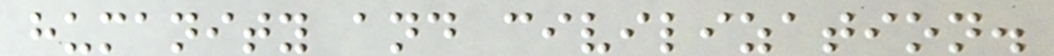humanity and civilization.
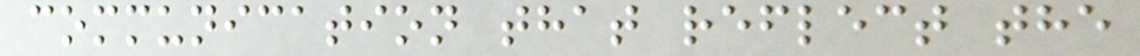communication that reflect the
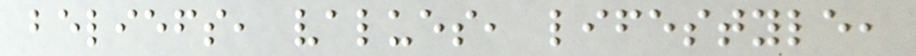beliefs, values, lifestyle,
